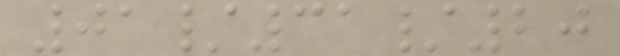01/31/20
